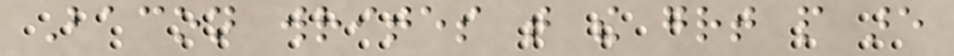Bacon writes that the great people are
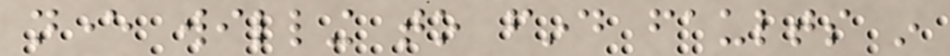never willing to find faults in
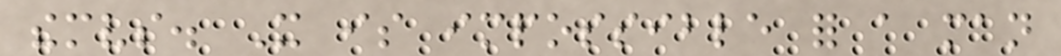themselves. It is impossible for a man
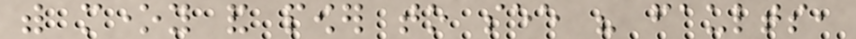with money and power to see his faults,
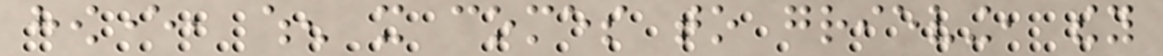however, when it comes to grieving, they
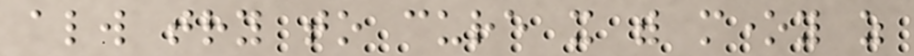always try to cure it with money as
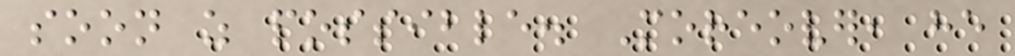soon as possible. Moreover, he
